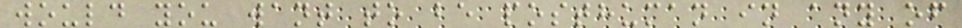would you want to be posthuman in any of
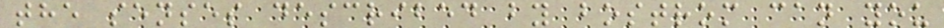the senses described by bostrom can you
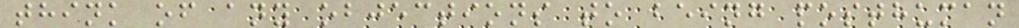think of any objections to being posthuman
